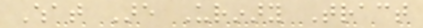What Are Urinary Tract
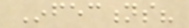Infections?
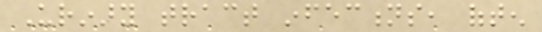Urinary tract infections, often
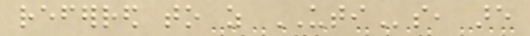referred to as UTIs, are
